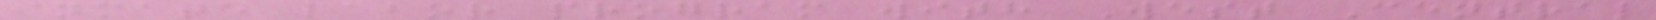inmate labor program with West Central
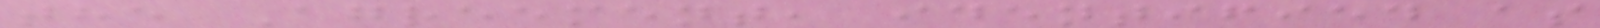the Agreement, identified as
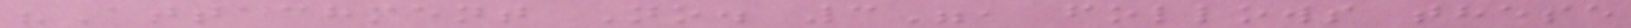"Attachment No. 3", follows these
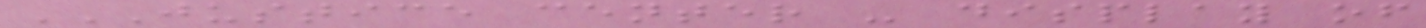JUSTICE CENTER - DISPLAY OF
